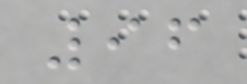96
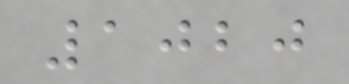1020
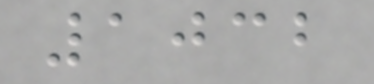1032
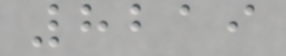8219
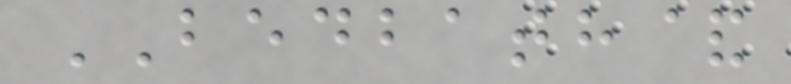BEDBATH&
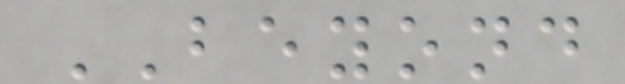BEYOND
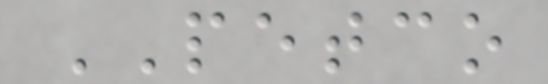PETCO
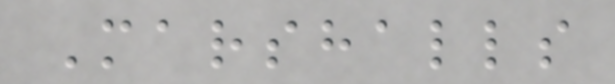Marshalls
